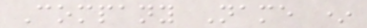Company Name *
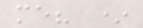me? *
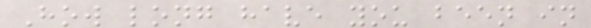How long have you been in
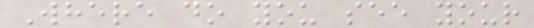Where do you see your
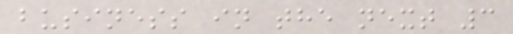business in the next 3
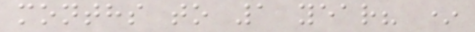months to 1 year? *
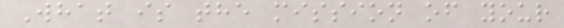What is the mission of your
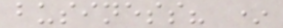business? *
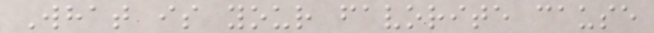What is your favorite cause
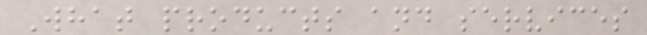What products and services
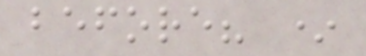before? *
